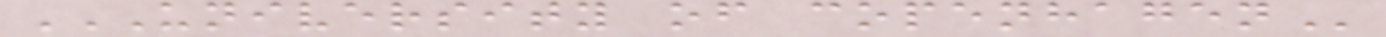UNIVERSITY OF COPENHAGEN
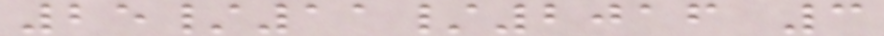25/11/2016 3
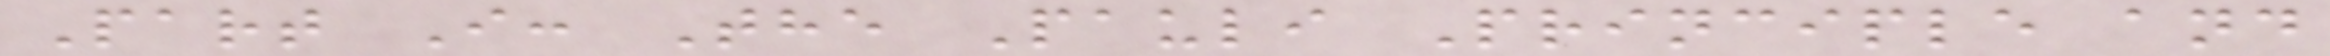Part I: The Pauli Principle and
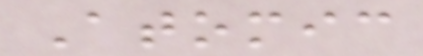Atomic
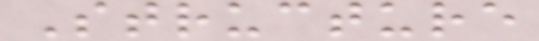Structure
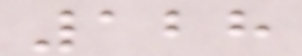128
